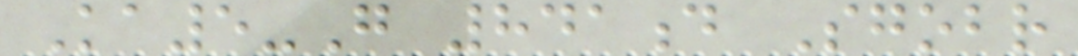Ka5-G 841d Sgobr
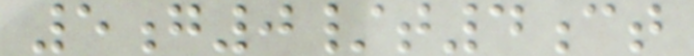5g0/t4ct
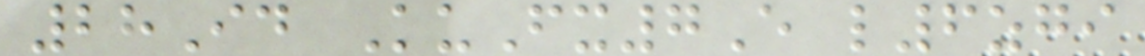28Id KuFx7E l6zgi
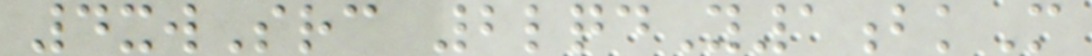4xwSrc 2lqdY1bkM
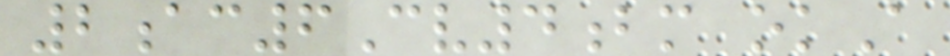2ac6Cv4bm okA
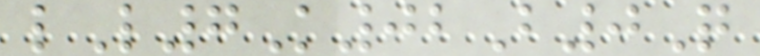lL7K02B0Q
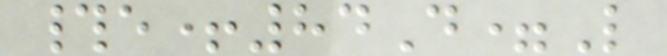#e+84D=L
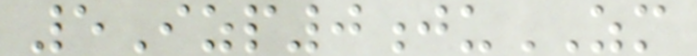5Izp0juZM
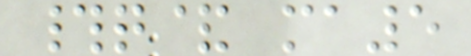#q& ma5
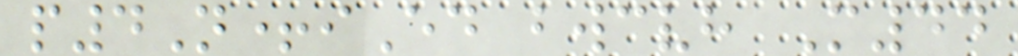p4N+iEd bwcvh M44
